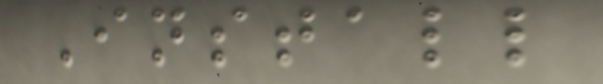Install
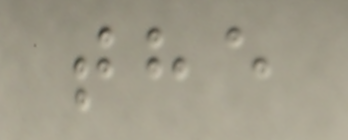the
